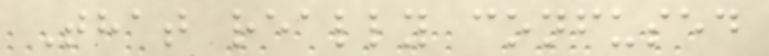That really confused
